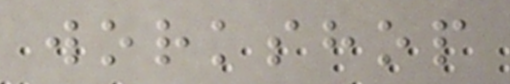workshop
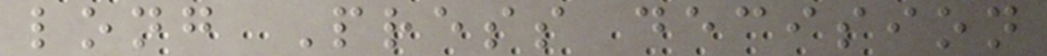long Press decision
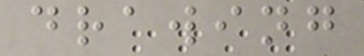drawing
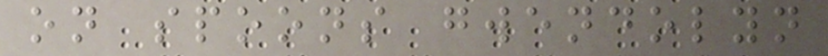on spoons gwendolyn
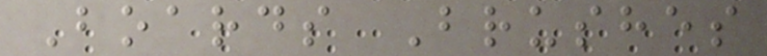Boards Brushes
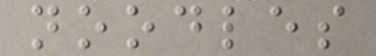noodles
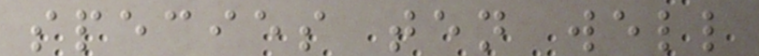species ten well
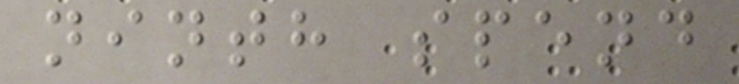ninth spend
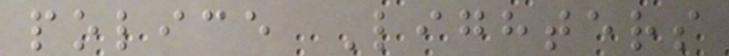police Lighters
